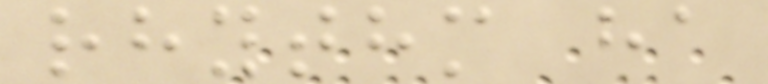rhythm ha
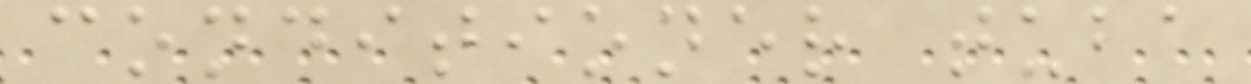conditioner tuba
